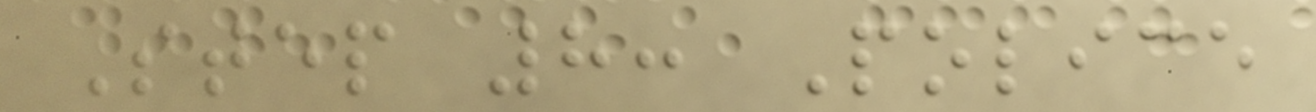Step 8: Police
